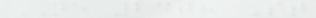NE 24th St
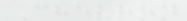Chevron
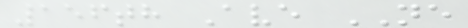156th Ave NE
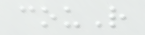couR
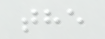the
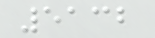5132
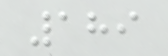189
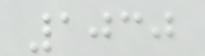1030
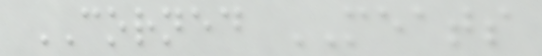CORNED MEATS
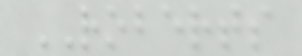ROBERTS
